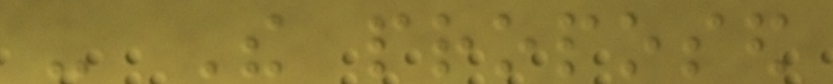- The proposed
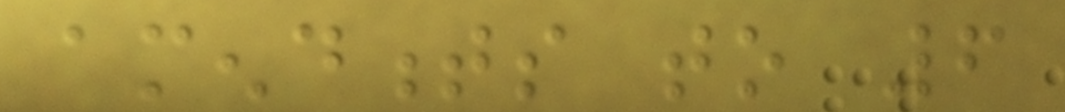amendments to 6
